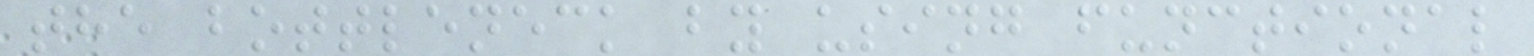the bottleneck by using functional
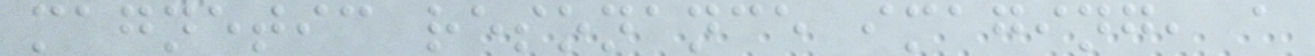magnetic resonance imaging, a
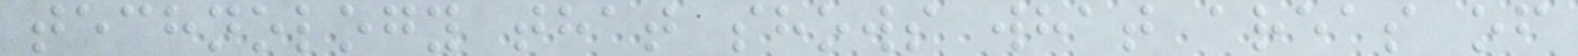technology that shows what areas of
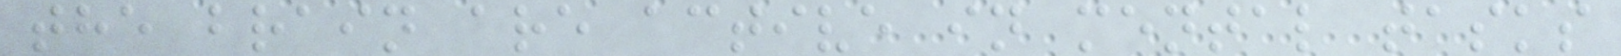the brain are active in mental tasks
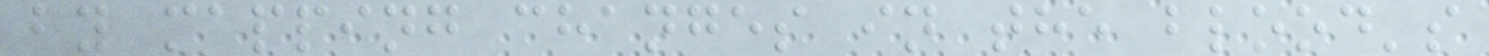by mapping changes in the blood's
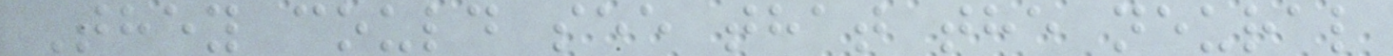They could see that the neural
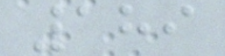189
